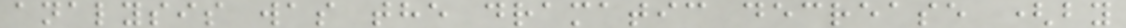analysis was the dramatic decrease (by
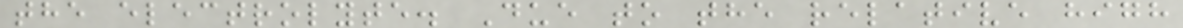the electrolyte. Due to the relative high
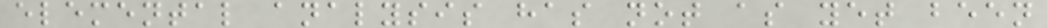elemental analysis has not as yet been
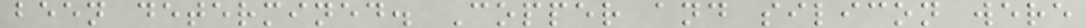been determined. Copper and silicon were
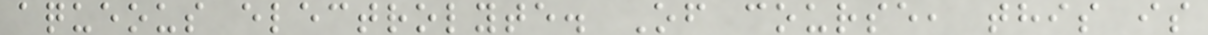aqueous electrolyte. Of course, this is
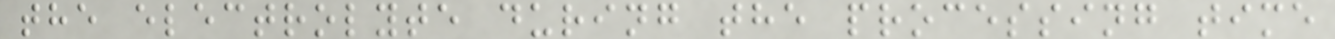the electrolyte during the processing time
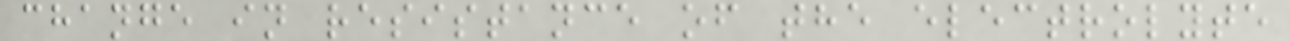change in resistance of the electrolyte
